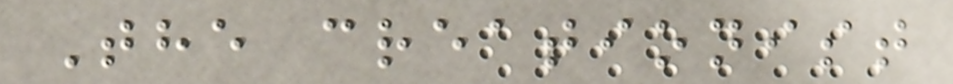The creationist
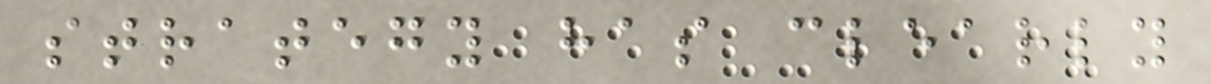strategy has clearly
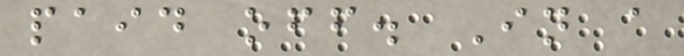paid off. In a
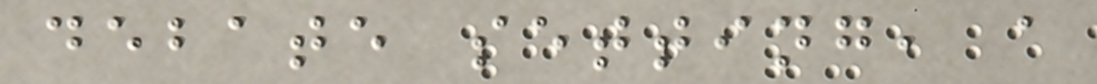debate setting, a
